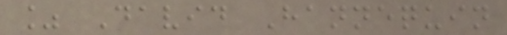% David Hannequin
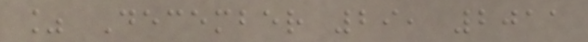% December 29, 2011
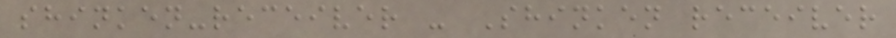shinken-receiver - Shinken receiver
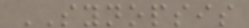SYNOPSIS
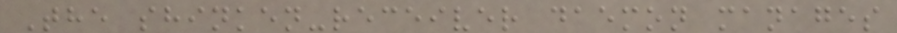The shinken-receiver daemon manages
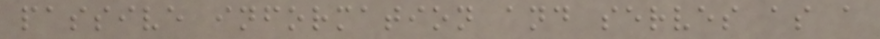passive information and serves as a
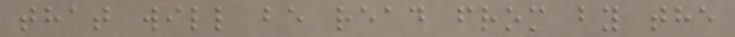that will be read from by the
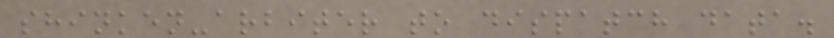shinken-arbiter to dispatch data.
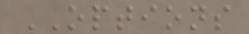OPTIONS
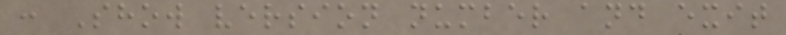: Show version number and exit
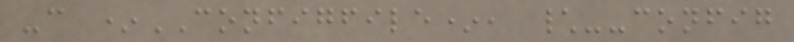-c *CONFIGFILE*, \--config
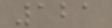121
